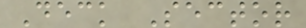Deck Sector
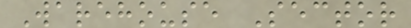Warehouse Sector
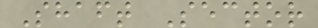Shaft Sector
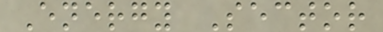Energy Sector
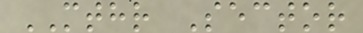MTHR Sector
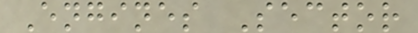Engines Sector
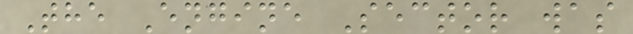The Engine Sector was
